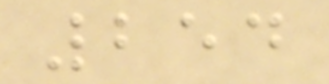254
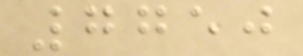7750
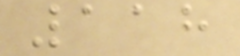118
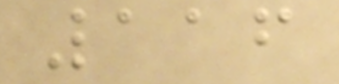116
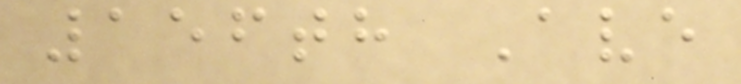156th Ave
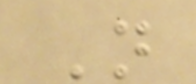N
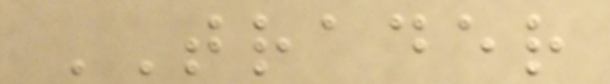TRADER
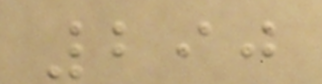290
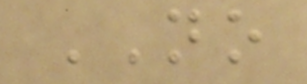NO
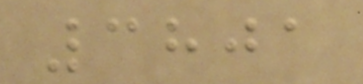3801
